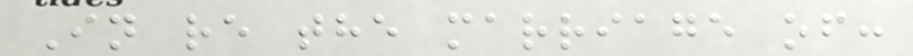In re the marriage of:
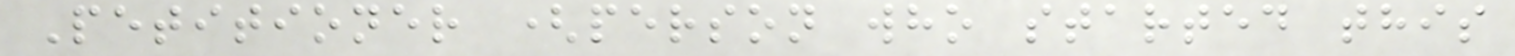Petitioner (person who started this
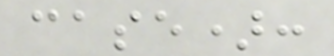case):
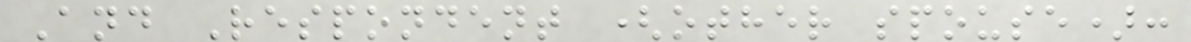And Respondent (other spouse):
